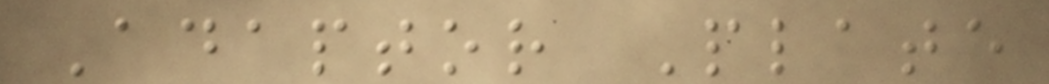Adaptor Plate
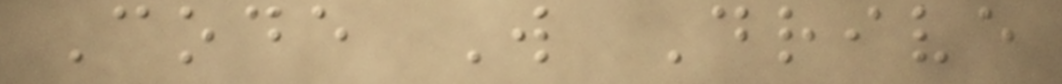Code W Drive
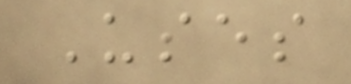Uses
